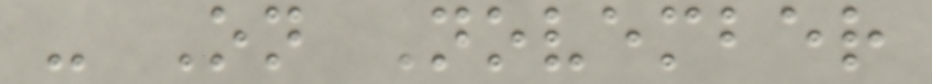- On November
